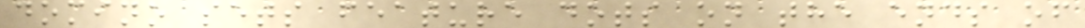domino sets feature dots on the ends of
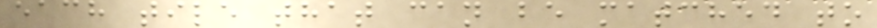each tile that can be matched to
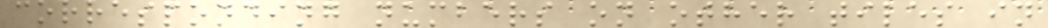corresponding numbers on other tiles in
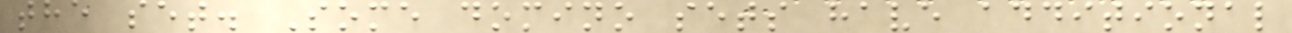the set. Some domino sets have additional
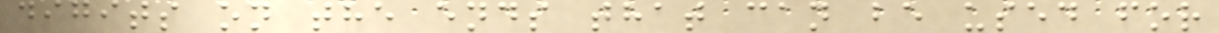digits on the ends that can be used for
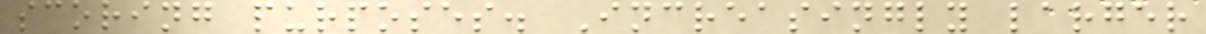scoring purposes. Increasingly larger
